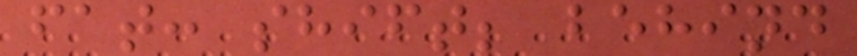fat: shift; behind
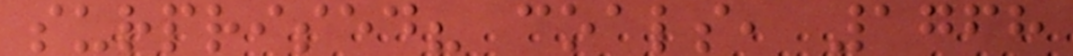surprised? coals, 1768
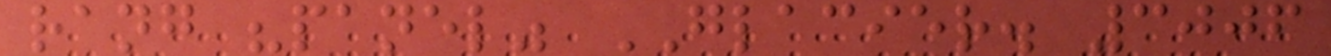rang "panel" GLACIER. 3006
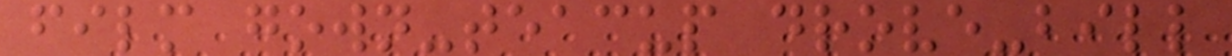film gown-teacup drove-bill
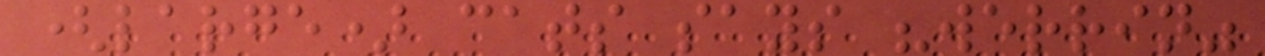(large) cats says "werrin"
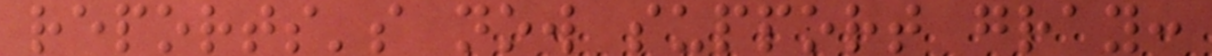reports's now support gray:
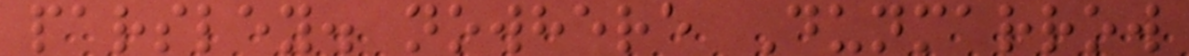parsley. nowhere Dunmarrow
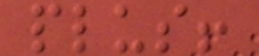plus!
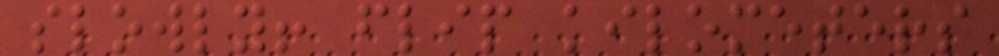slowly! flip kilometers
